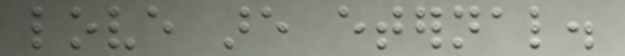love are eternal.
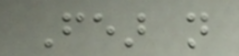Fear not
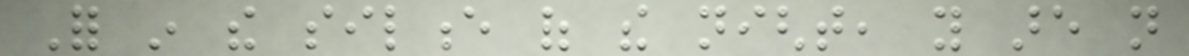For in the silence of the night, you are not
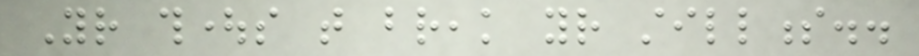Your thoughts that break your stillness..
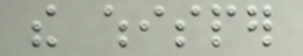the whisper
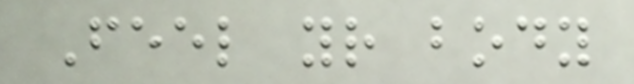Feel your body
